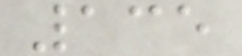135
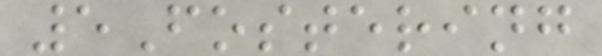5Fostering
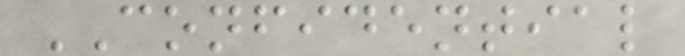CONFIDENTIAL
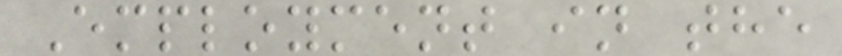Employment in the
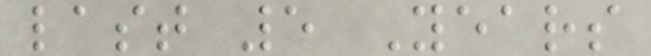last 5 Years
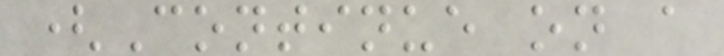(Continue on a
